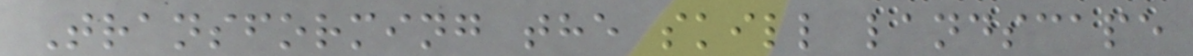Transforming the skill landscape
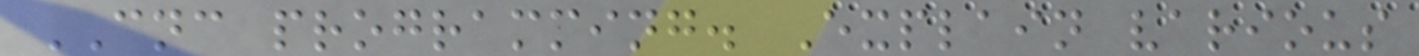CNC programming. Explain various
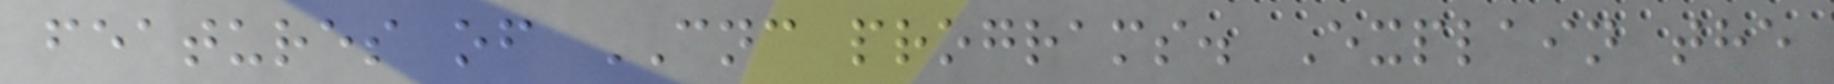features of CNC programs. Explain the
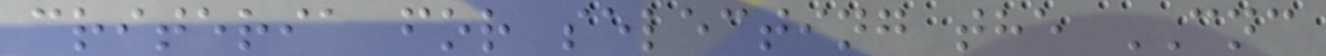criteria for selecting the CNC
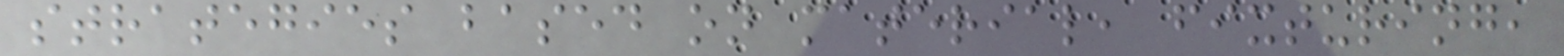strategies based on material, fixturing,
